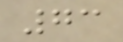73
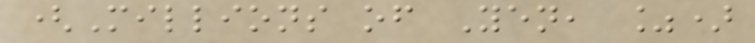(Millions of Yen, %)
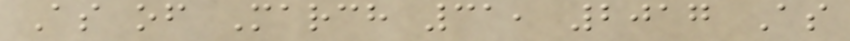As of March 31, 2017 As
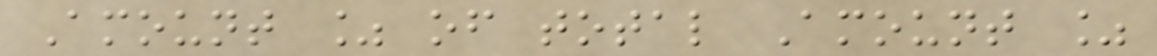Amount % of total Amount %
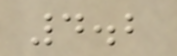4.2
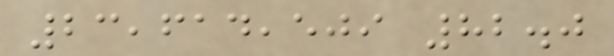23,614,509 82.0
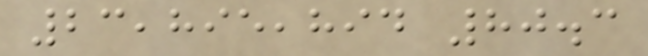23,895,894 80.3
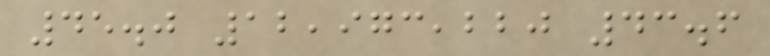45.0 12,973,220 43.6
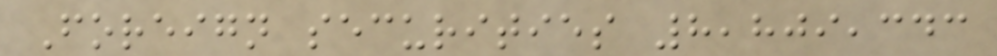Foreign securities 8,809,343
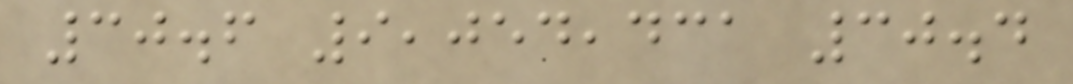30.6 9,054,431 30.4
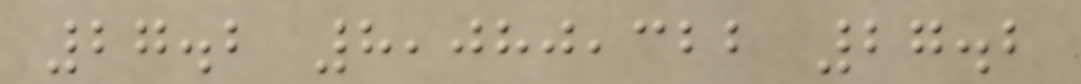27.2 8,080,322 27.2
